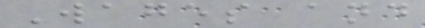Wages and
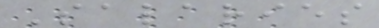Salaries
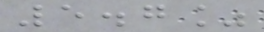5.7%
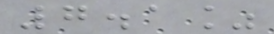7.1%
